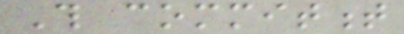This commitment
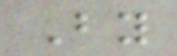By
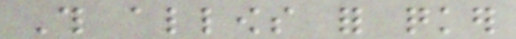This allows for quicker
